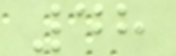48
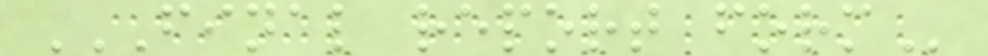FINAL REPORT FORM
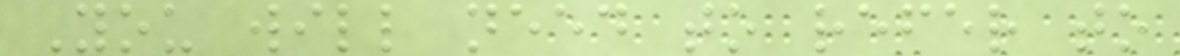You will need to refer to
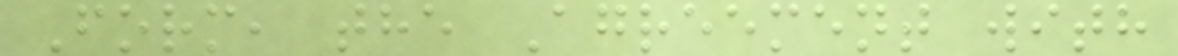Form, the Agreement with
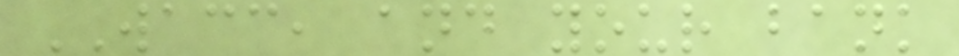WACC, and your bank
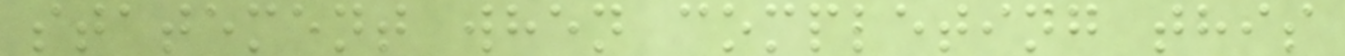statement when completing this
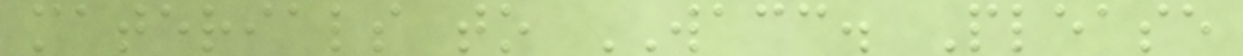materials to WACC. Please
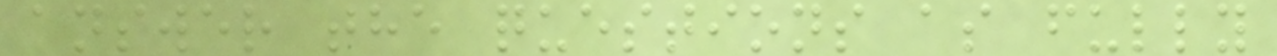answer the questions as fully
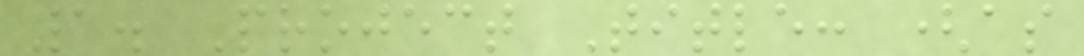1. Project Title: (as
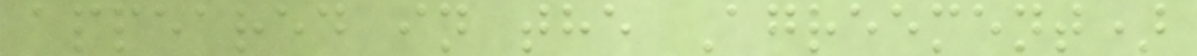appeared in the Agreement)
